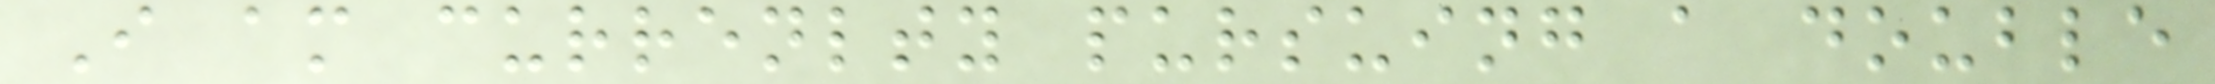I am currenlty pursuing a double
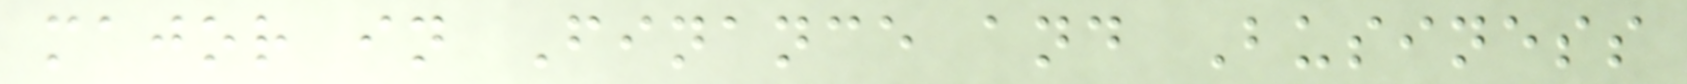major in Finance and Business
